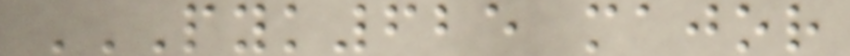PYK625 MAJOR
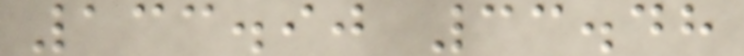133.90 33.48
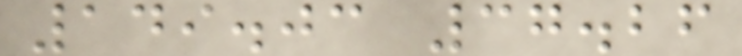149.03 37.26
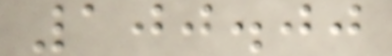100.00
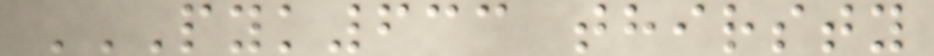PYK633 THIRSTY
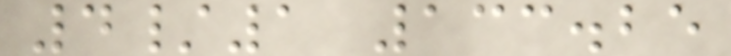4/1 133.25
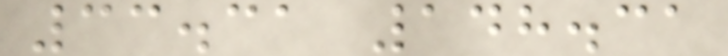33.31 148.31
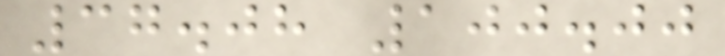37.08 100.00
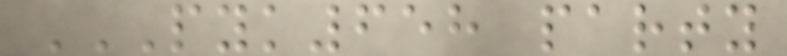PYK658 PARTY
